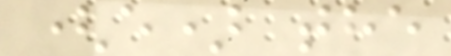(e) the
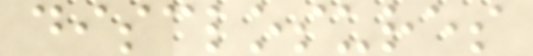disclosures
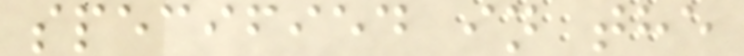specified in the
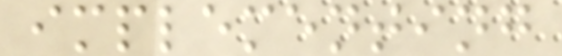implementing
